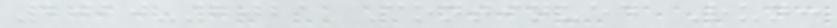2020-2021 Continued Run:
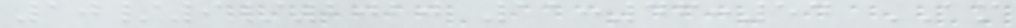10/9/2020 11:46:54 AM
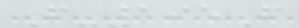F-195F
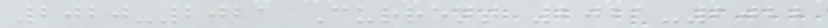2020-2021 Current 2021-2022
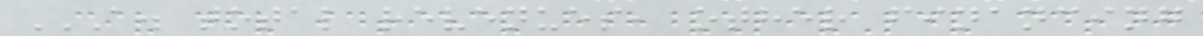A. TOTAL REVENUES, OTHER FINANCING
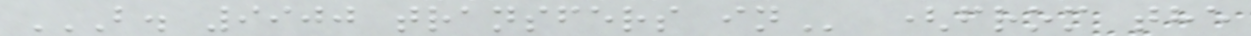B. 9900 TRANSFERS IN (from the
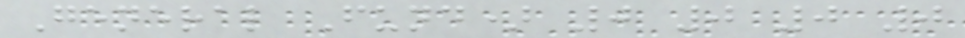General Fund) 0 0 0 0
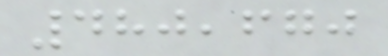480,670
